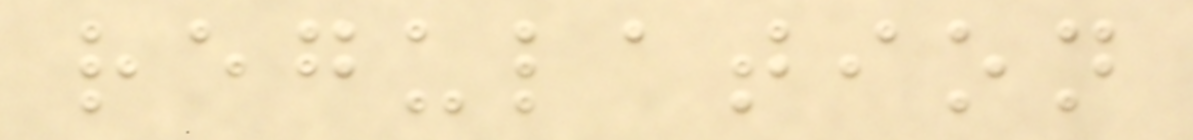regulation
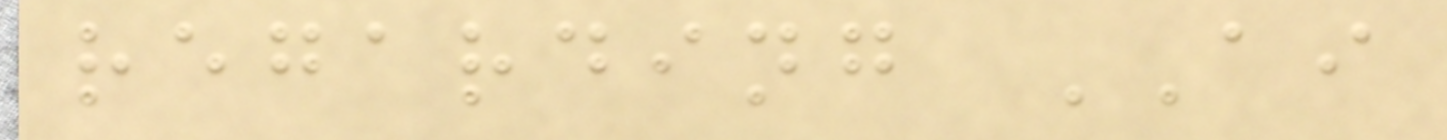regarding AI
